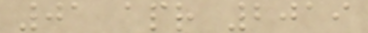01 apr 2019
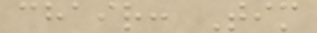chair: Tim
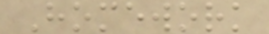Homework
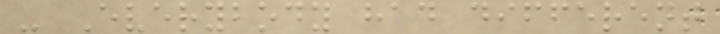- Everybody had different
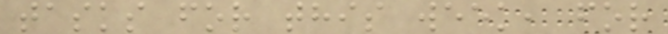tasks for this week, for
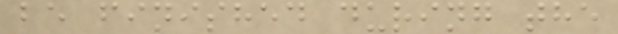be finished during the
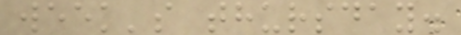week's thursday.
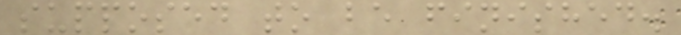supposed to be finished.
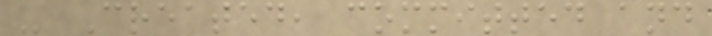- Created, committed and
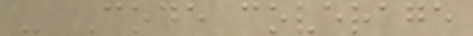- Code coverage
